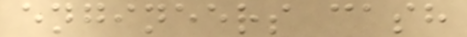engineers cash
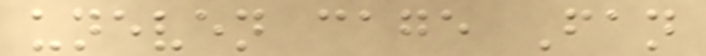uneven cage Fan
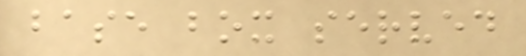base box served
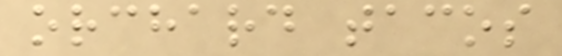orchard tacos
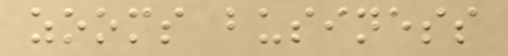zooms business
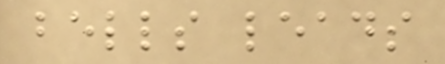bells leads
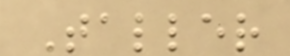Taller
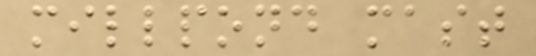millpond mast
